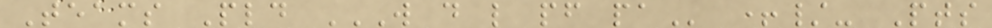Teams Pld W D L PF PA +/- Pts
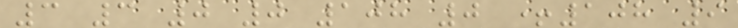3 3 0 0 108 0 +108 9
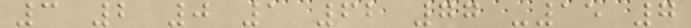3 2 0 1 62 77 -15 7
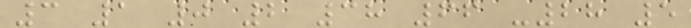3 1 0 2 38 66 -28 5
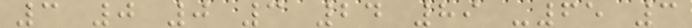3 0 0 3 24 89 -65 3
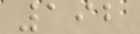192
